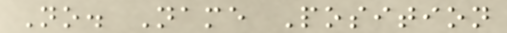No. Name Position
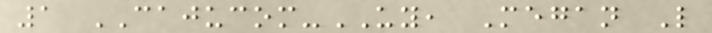1 CAJUCOM-UY, Megan L
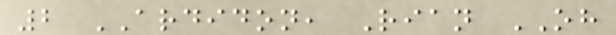2 ARDIDON, Rian OH
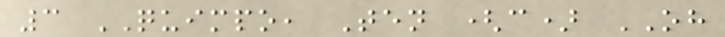3 QUIMPO, Ten (c) OH
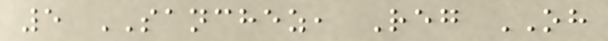5 SANCHEZ, Reg OH
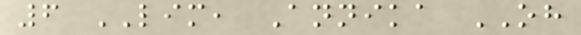6 LIM, Annika OH
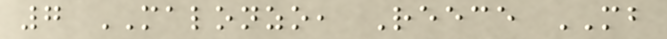7 MALONZO, Reece MB
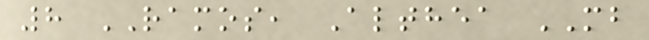8 RAMOS, Althea MB
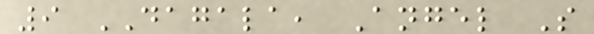9 DAGALA, Angel S
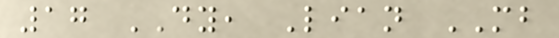17 DY, Lian MB
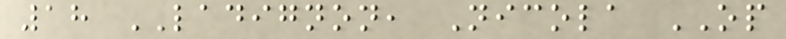18 LADIGNON, Nicola OP
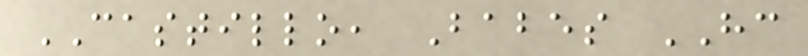CASTILLO, Babes HC
